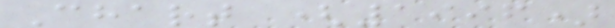Chart (1996)
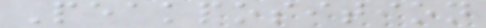Peakposition
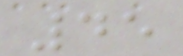45
